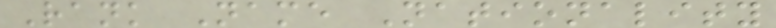Rank Name Nationality
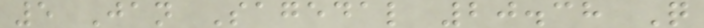5 Jan Sagedal 20.38 Q
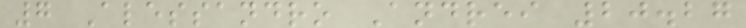7 Alessandro Andrei 20.27
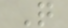Q
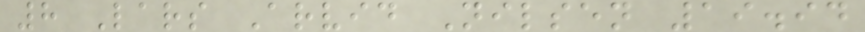8 Lars Arvid Nilsen 19.94
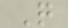Q
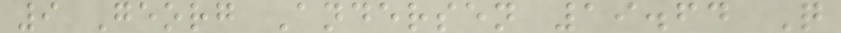9 Georg Andersen 19.64 Q
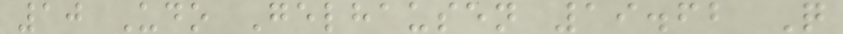10 Udo Gelhausen 19.62 Q
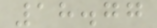18.77
